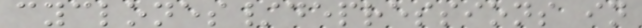cyclones/depressions in
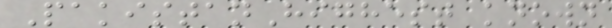PakistanHighest known
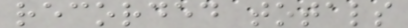recorded totals
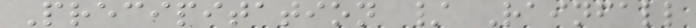Precipitation / Rainfall
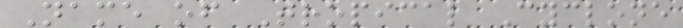Name of Tropical Cyclone
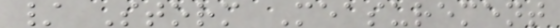/ Storm Measurement
